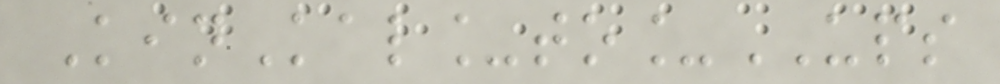KinKal_to_UPS
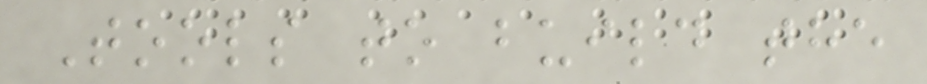Tools to build the
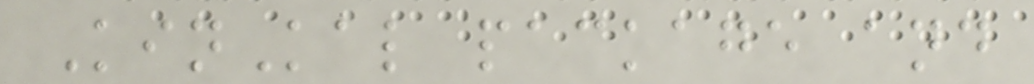KinKal package and
